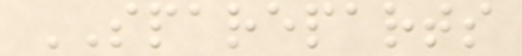SPAREPARTS
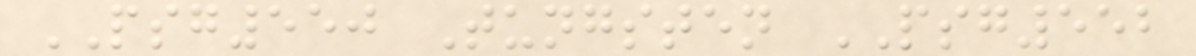PSG550 Tungsten PSG552
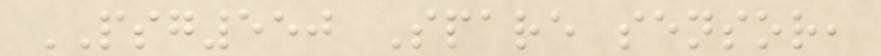PSG550 Spare sensor,
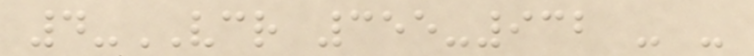4-VCR 355-932 - -
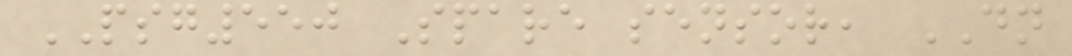PSG550 Spare sensor, DN
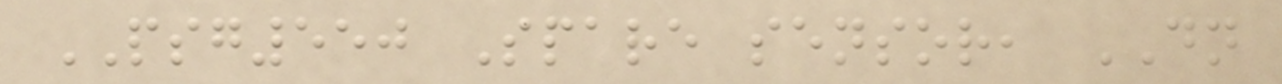PSG550 Spare sensor, DN
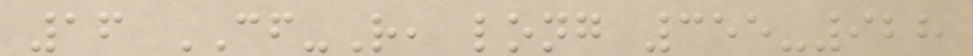16 CF-R, long 355-928
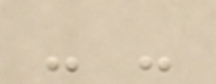- -
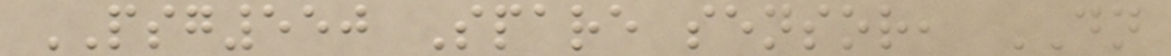PSG550 Spare sensor, DN
